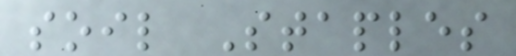soil Staples
